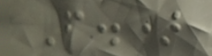F.)
